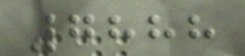7888
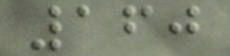160
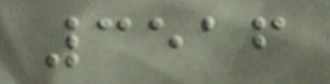3516
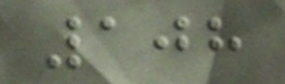108
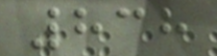838
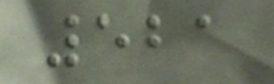521
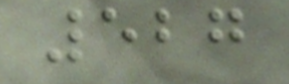527
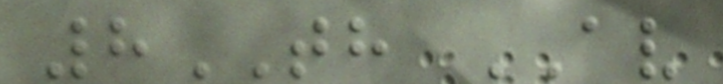8TH AV
